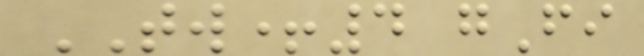TW+4 gFi
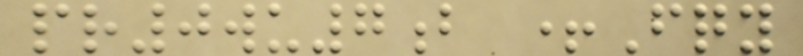pr0wu7b +Fqy
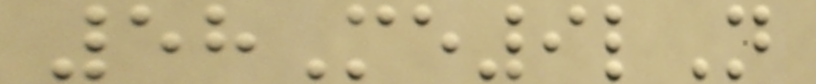58Me9lN
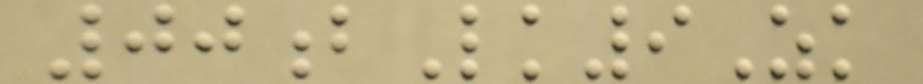00bLk9Zk
